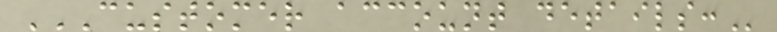CUSTOMER ACCOUNT DETAILS:
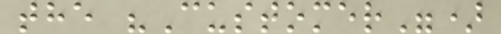the "Customer")
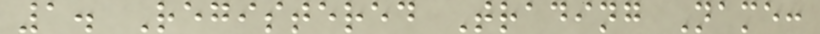1. Registered Trading Name:
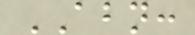ABN:
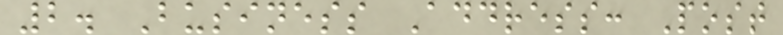2. Business Address: Post
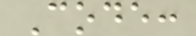Code:
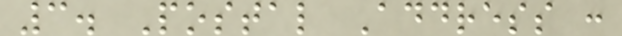3. Postal Address :
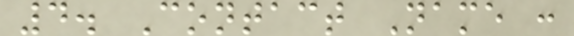4. Contact Name :
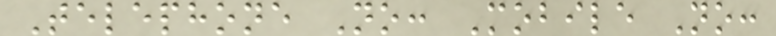Telephone No: Mobile No:
